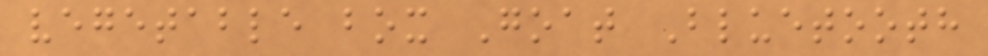vegetable box Goat Bluetooth
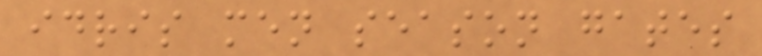idris men season gates
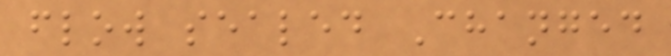flow sealed Changed
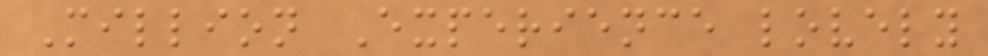Million Experience lovely
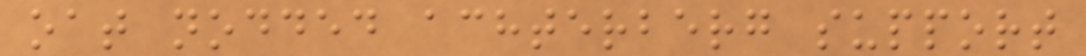oat nodded achterberg support
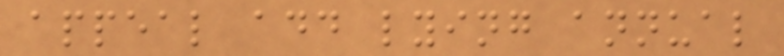appeal add lying annual
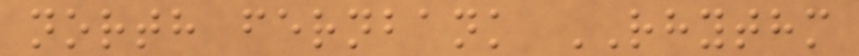north fernbank RHYTHM
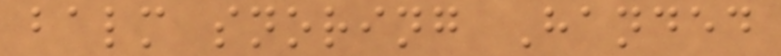balm snoring Handed
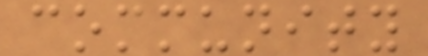community
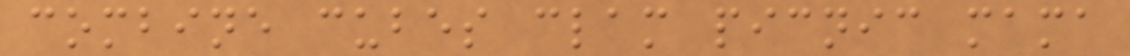combine cubes clam picnic mama
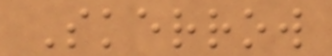Skerrow
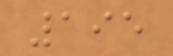195
